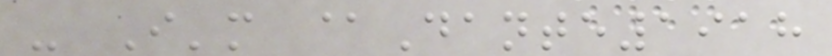- I'm @Dante1918
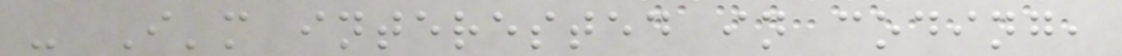- I'm interested in coding,
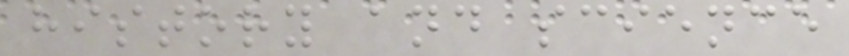history and science
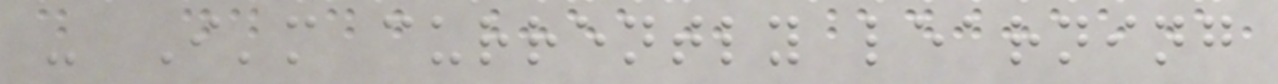- I'm currently learning
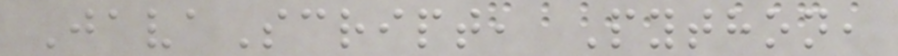JavaScript, Python,
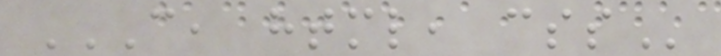C, HTML, CSS
